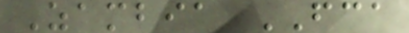Zambia FCA
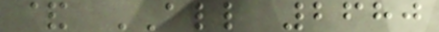& ALL 2680
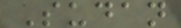Sudan
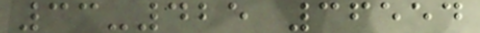33-425 36554
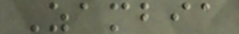Zambia
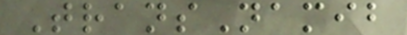TransNamib
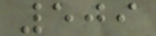509
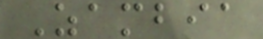Zambia
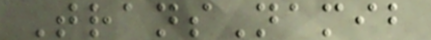TransNamib
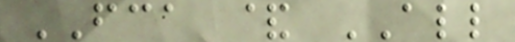FCA & ALL
